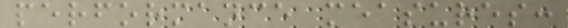performance measures:
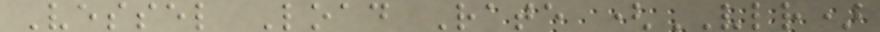Vessel Load Rate (VLR)
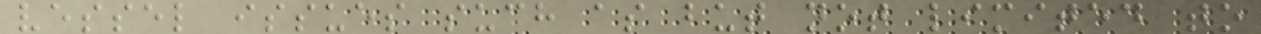vessel issues such as but not limited to
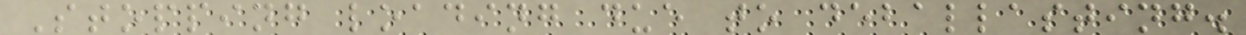Stopping loading due to deballasting.
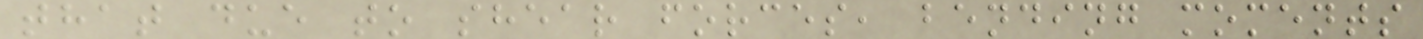that due to shear forces, bending moments
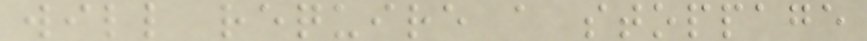will require a stoppage
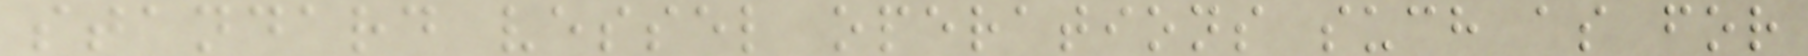standard vessel operations such as for
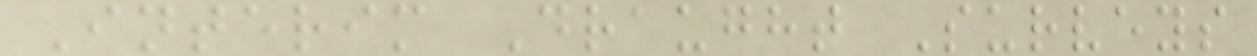Interim Draught Surveys
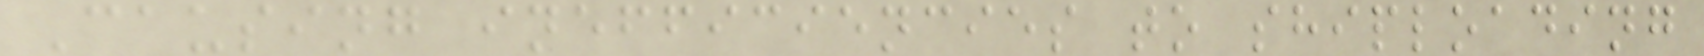Causing inefficiencies to shiploading
